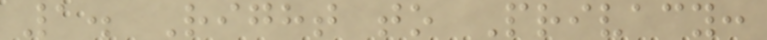1. Right to Privacy:
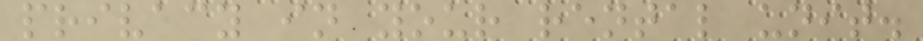privacy in your rental unit.
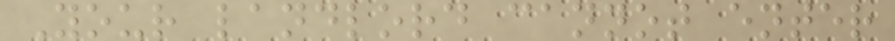Your landlord cannot enter
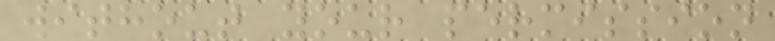without your permission
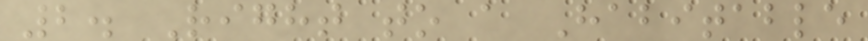2. Right to a Habitable
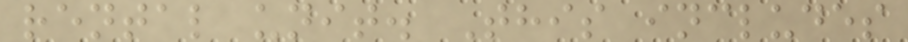rental unit. This includes
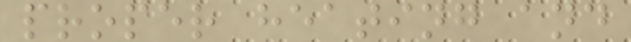proper heating and
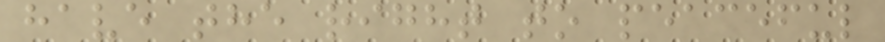have the right to peaceful
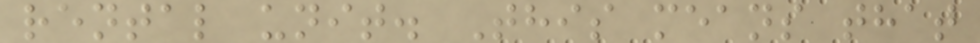rental unit. This means that
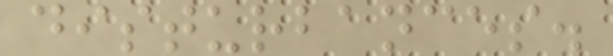disturbances.
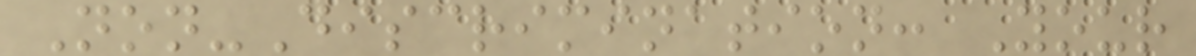Non-Discrimination: Your
